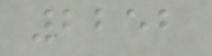2252
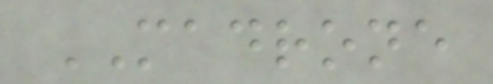MADRONE
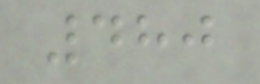480
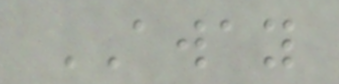AWAY
